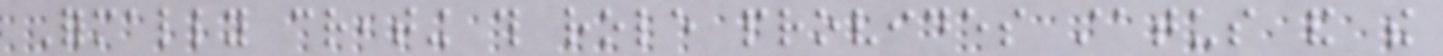Formally creating this role provides status and the
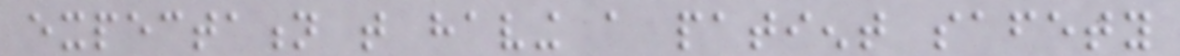expectation that having a patient safety
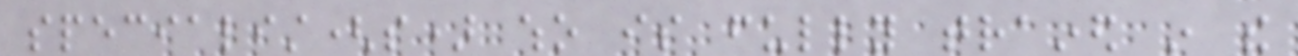specialist(s) who is fully trained in the
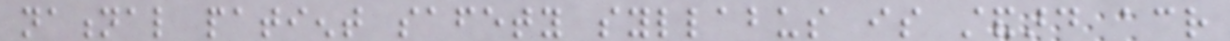national patient safety syllabus is standard across
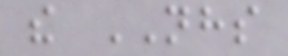the NHS
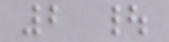2 |
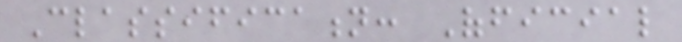Classification: Official
